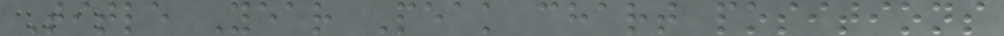Title Year Peak chart positions
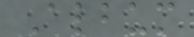Album
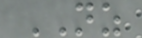NZ
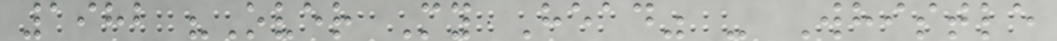1982 "Over My Head" - Whistle
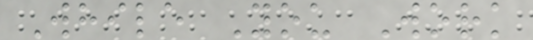While You Work
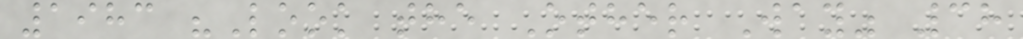1983 "Look the Other Way" 38
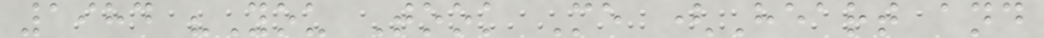1984 "You Took Me (Heart and
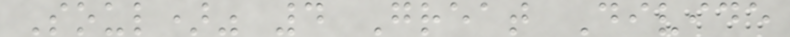Soul)" 4 Great Divide
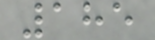185
